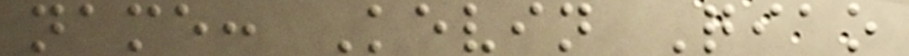name: Kevin Qiao
